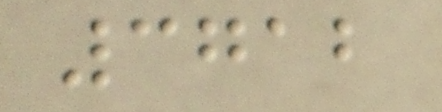3712
